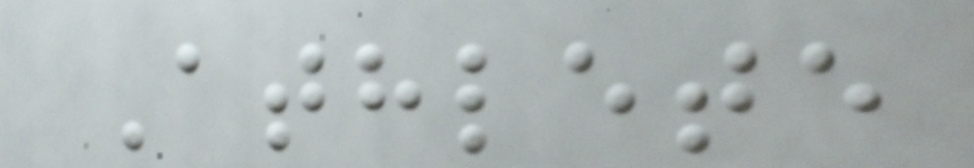Athlete
